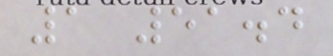1 51.4
